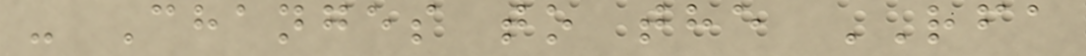- Changes to the RFA
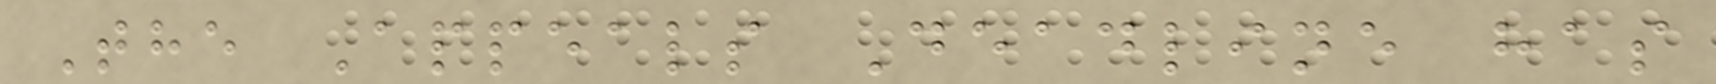The Appeals Deadline has
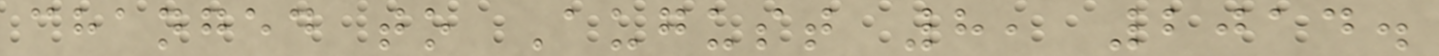changed to August 8, 2014.
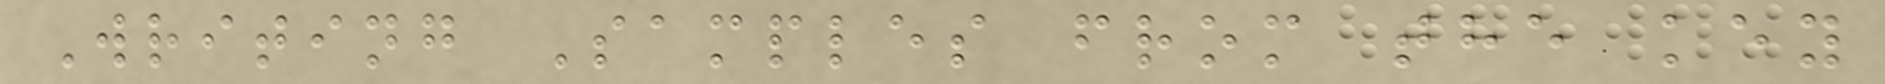Writing Samples from the key
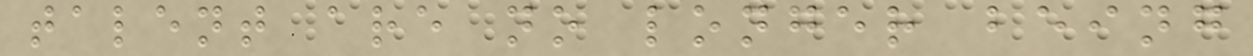talent are no longer being
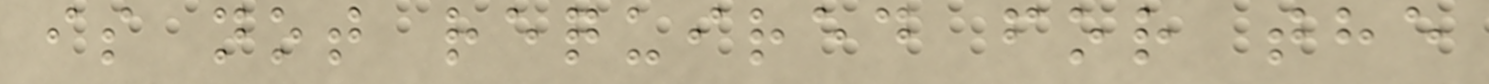is not required for the
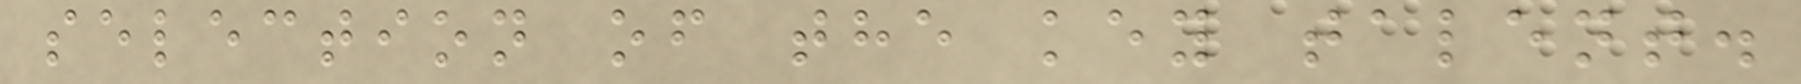selection of the key talent.
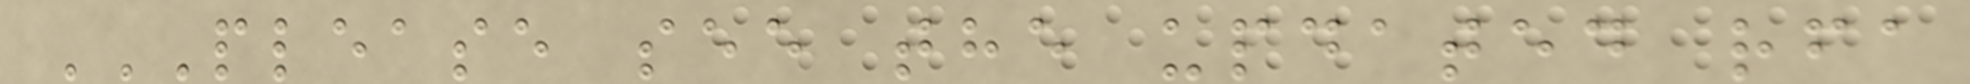PLEASE SEE THE UPDATED RFA
